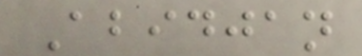Abidjan
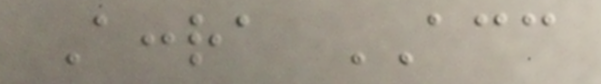Accra ACC
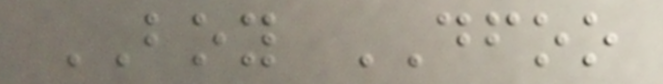BOY DFOO
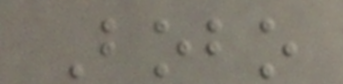Bobo
